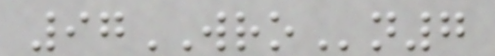97WROn7
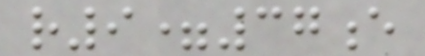r9=37e
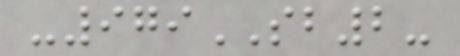-979SB2-
